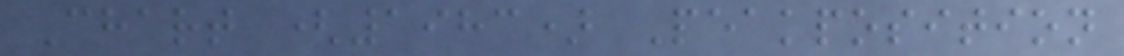Chart (1983) Peakposition
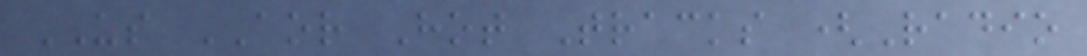US AOR Hot Tracks (Radio
